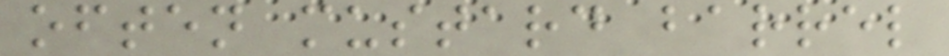often mustard barrel
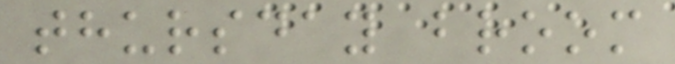thursday broom
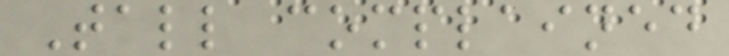Tall complained
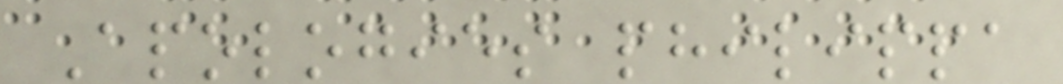Apologies philippa
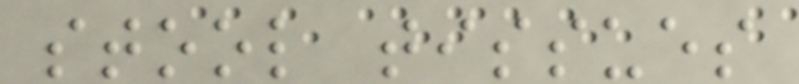stool tissues
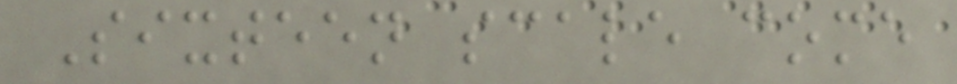Sixteen scale come
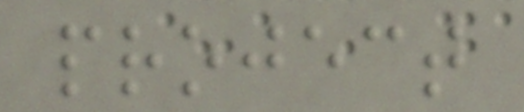project
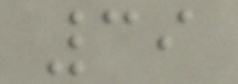39
